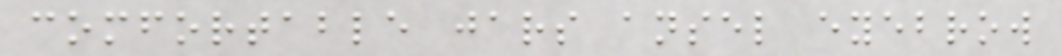comfortable jars ansel eyebrow
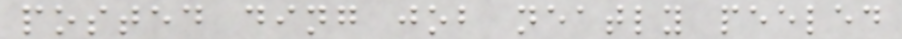posted ding job neatly peeled
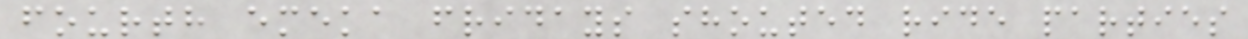fourth emeka fridays shouted ride parties
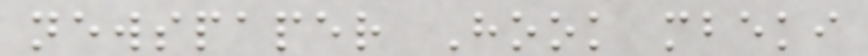newspaper Hook mbeki
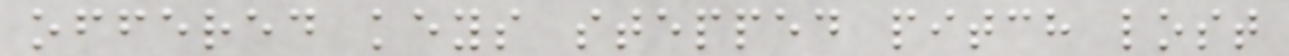offered keys stepped pitch lost
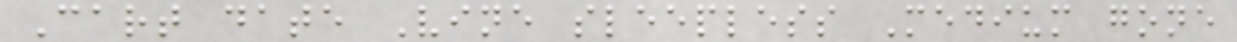Cart date Vine sleepless Medium gone
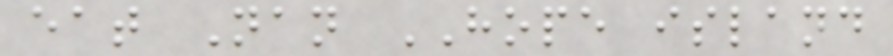eat Nan HOPE island
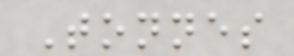Tonnes
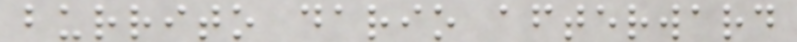burrito dario afterward
